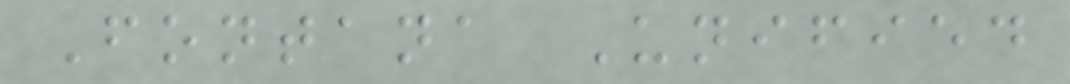Fontana Unified
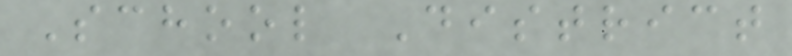School District
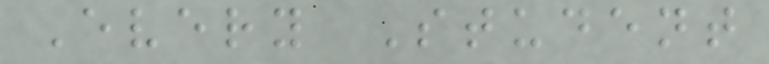Every Student
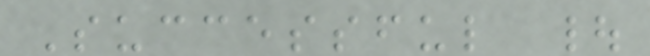Successful |
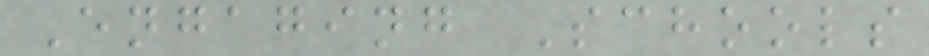Engaging Schools
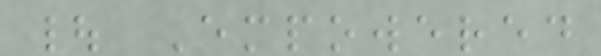| Empowered
